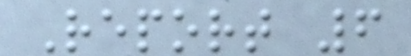Report 6
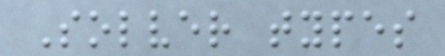Solver types
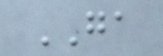GA
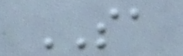SA
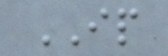IP
